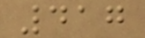417
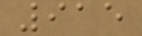915
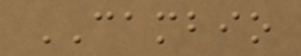CAMBIO
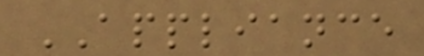APPLIANCE
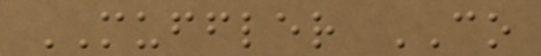MUFFLER CO
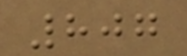807
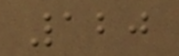120
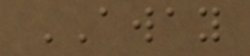AWAY
